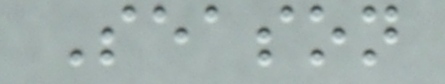Season
